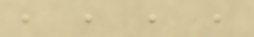, , , ,
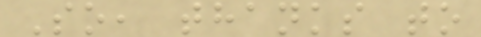So, thanks to
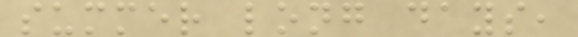summer long days,
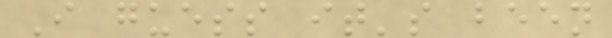I guess it's been
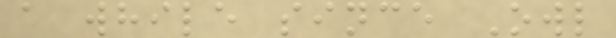a while since Owl
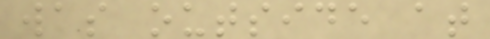was outside at
